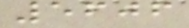5606
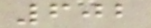602
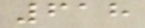618
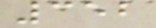352
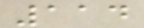114
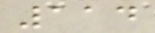114
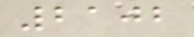2102
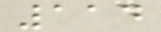114
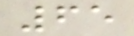65
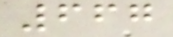667
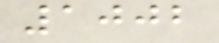1002
